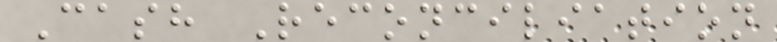Cash Reconciliation
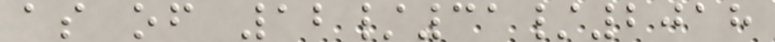as of 12/31/2018
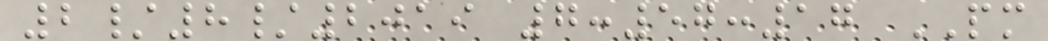2/8/2019 7:57:17 PM
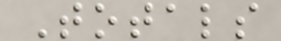Totals
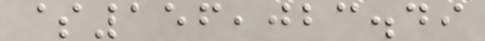$156,023.49
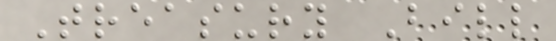Treasury Bill
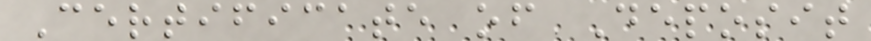Certificate of Deposit
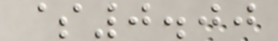$0.00
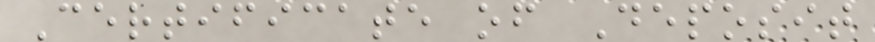Certificate of Deposit
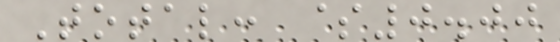Total: $0.00
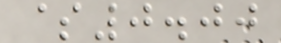$0.00
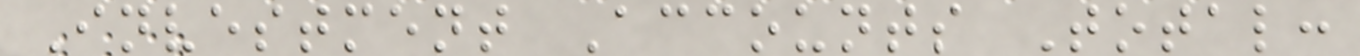Investment Accounts Total:
